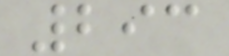293
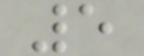5
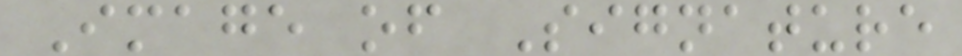Image of Signature
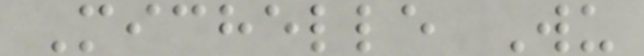Michelle Wu
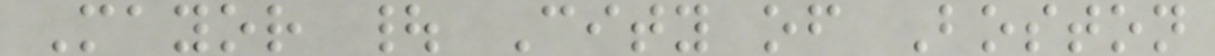Mayor | City of Boston
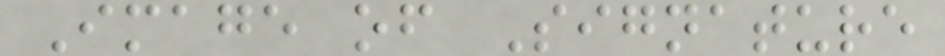Image of Signature
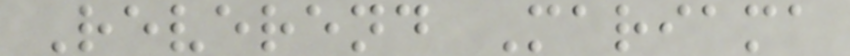Reverend Mariama
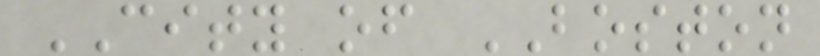CITY of BOSTON
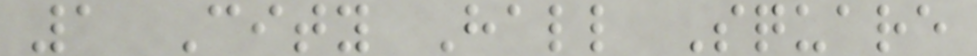1 City Hall Square
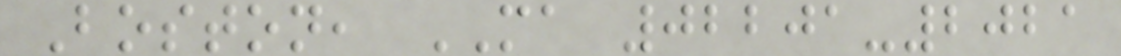Boston, MA 02201-2021
